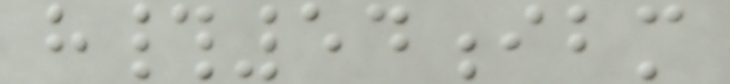h#54ibm
